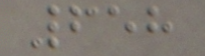658
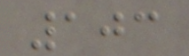103
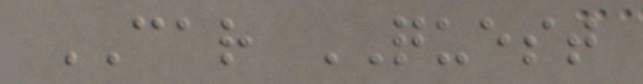CAR QUEST
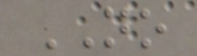NO
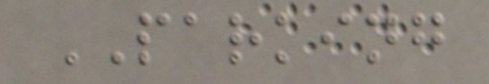PARKING
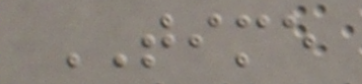TIME
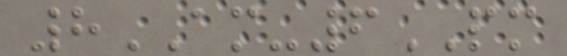8AM-6PM
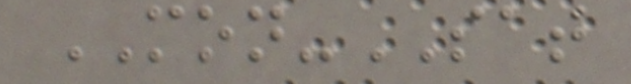MON-SAT
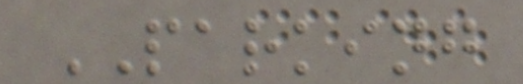PARKING
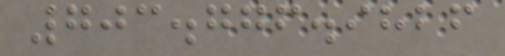703.776.9826
